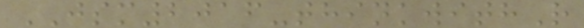JSM2016-thinkwithR
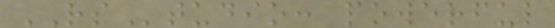RStudio: powerful
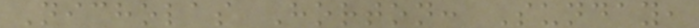Nicholas Horton: Sunday,
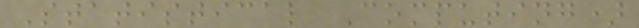Statistical Computing)
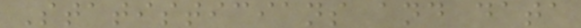Statisticians and data
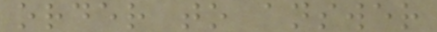order to answer
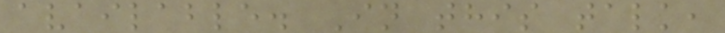available. In this talk,
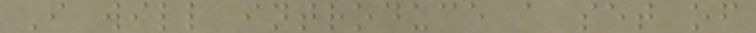I will introduce a set of
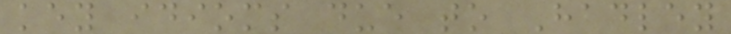key idioms due to Hadley
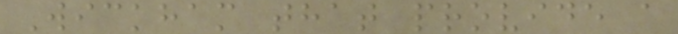Wickham that provide a
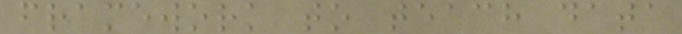framework to teach data
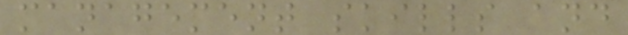management skills and
